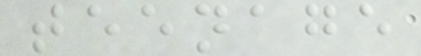teenage
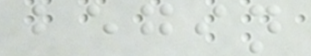begin
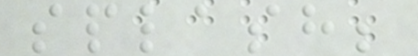splash;
